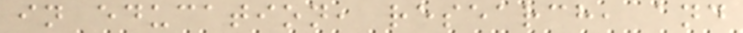in education, research, and
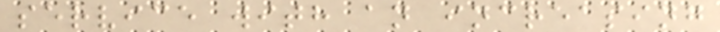service with an increasing
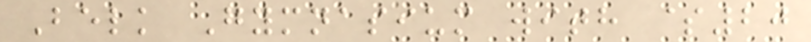Belk Gymnasium with $20
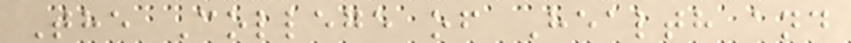The College of Health and
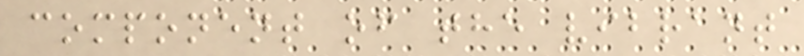component of the vibrant
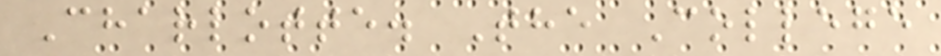Charlotte. The College
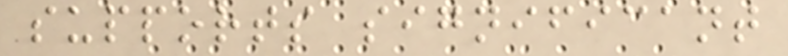supports significant
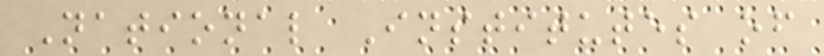National Institutes of
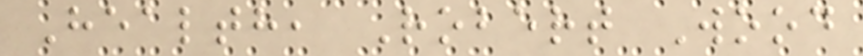Health, Robert Wood
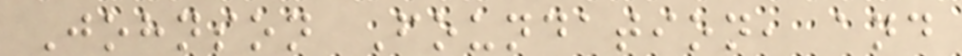Johnson Foundation, and
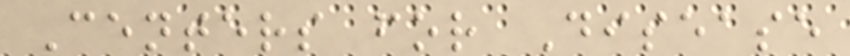Centers for Disease
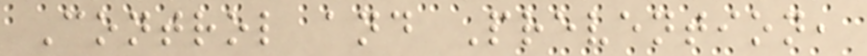Control and Prevention,
